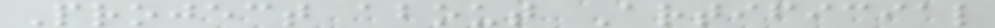Project about Artificial
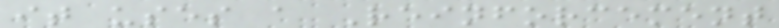it uses a Reinforcement
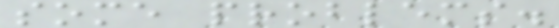some problems.
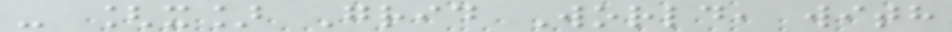- [x] Grid World, with
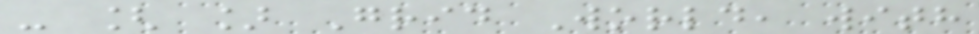- [ ] Grid World, with
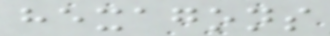hexagons
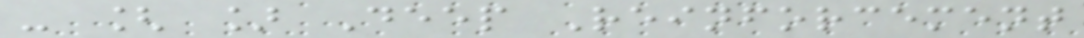- [ ] Deep Reinforcement
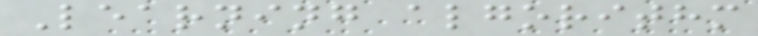Learning algorithm
